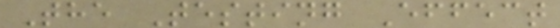The Testing Effect
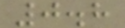0.8
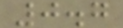0.7
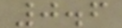0.6
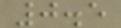0.5
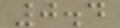0.4
